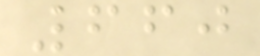660
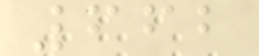662
